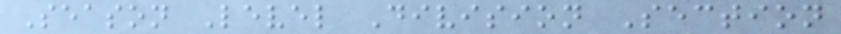Season Level Division Section
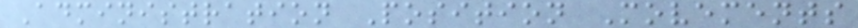Administration Position Movements
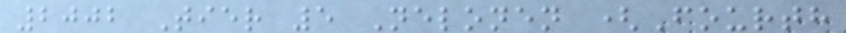2002 Tier 5 Nelonen (Fourth
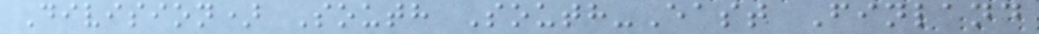Division) South South-East Finland
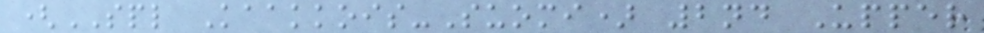(SPL Kaakkois-Suomi) 2nd Upper
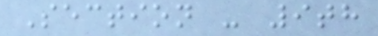Section - 9th
